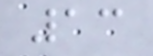13
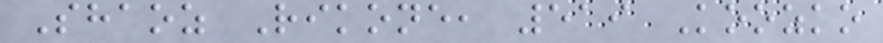Shaoz Rikone, 519 Koozko
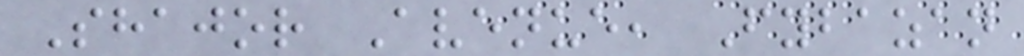Shajor Avenue, Fybazan
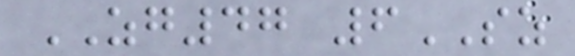ZG47 6SZ
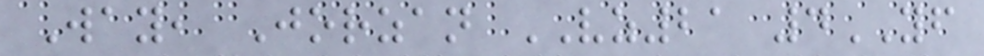Way, Jorzan VZ21 4YF
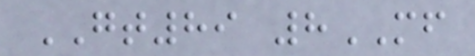GT89 8MF
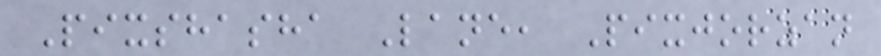Pixshasha Lane, Pixjorzan
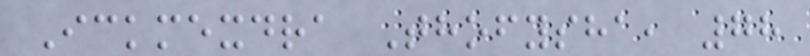Ickmexdra Thofysha, 78
